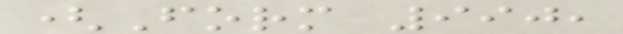(Form 990,
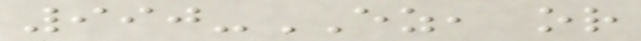990-EZ, or
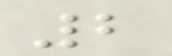2
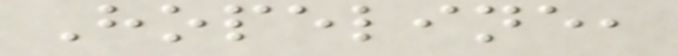Hopeline,
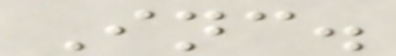Inc.
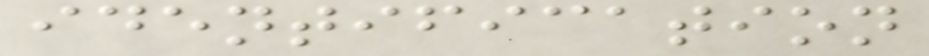identification
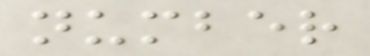number
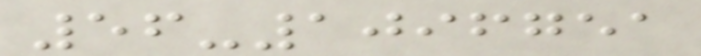56-1096751
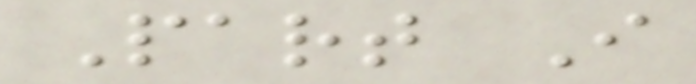Part I
